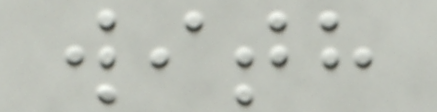with
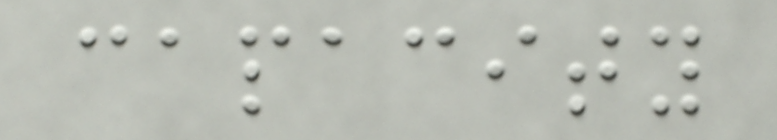capacity
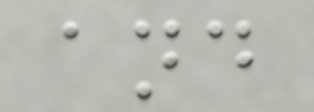and
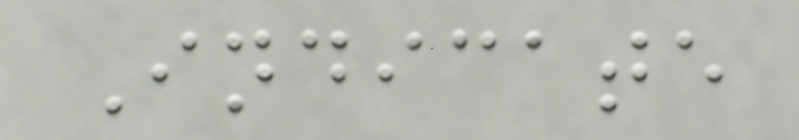Indicate
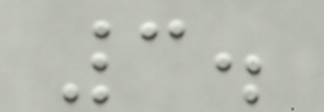3.
